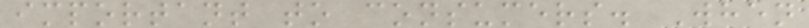important to consumers. When
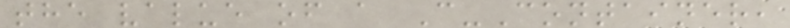the value of a C-Container,
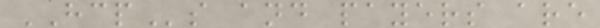HCPs and payers are
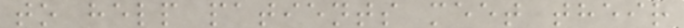to help patients meet their
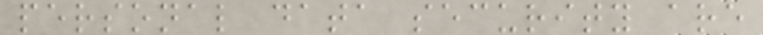personal data security are
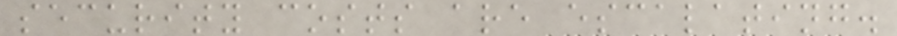security costs are escalating.
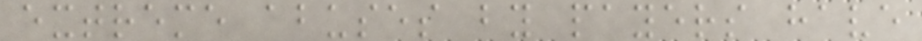extreme abuses by payers have
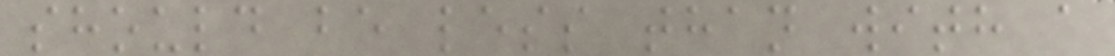should be less than with a
